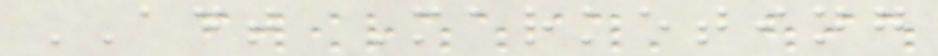ADT Marketing
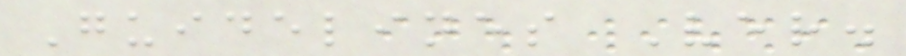Guidelines Ver.
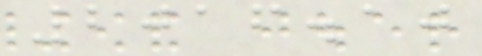2016.10
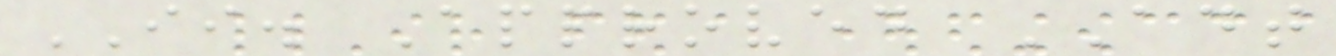II. Approved ADT
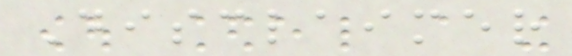Disclaimer
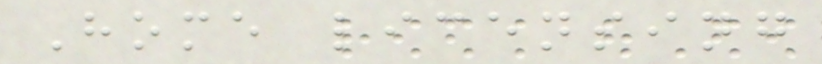Home licensing
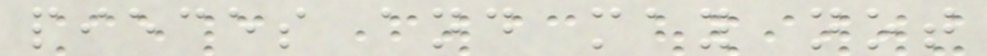pieces and may not
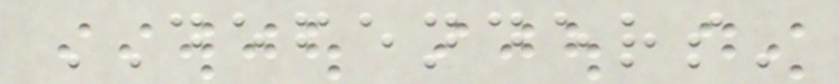DEFENDERS'
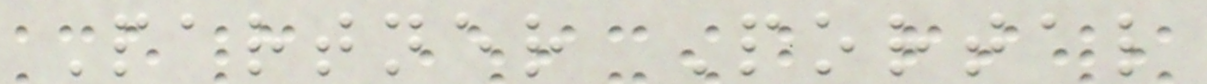Partner Portal
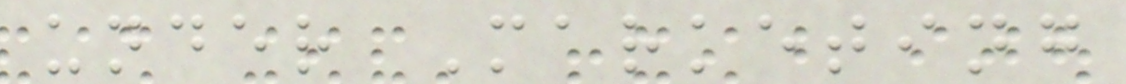under Marketing
